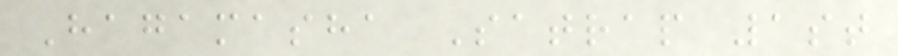Hagamasha Satrap 1st
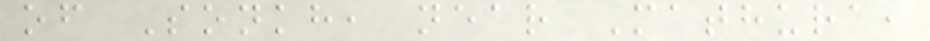of Sonkh, near Mathura,
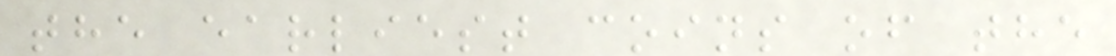the earliest coins of the
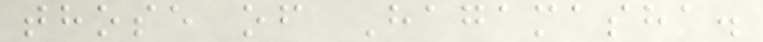those of Hagamasha.
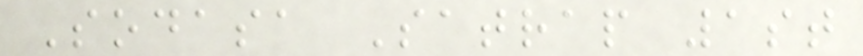Sodasa Satrap 1st
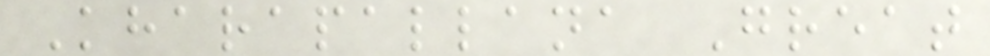Kharapallana Great
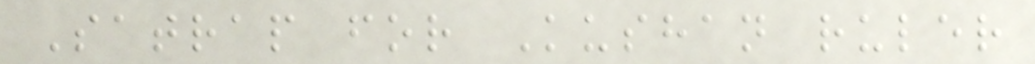Satrap for Kushan ruler
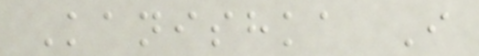Kanishka I
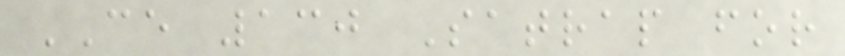CE 130 Satrap for
